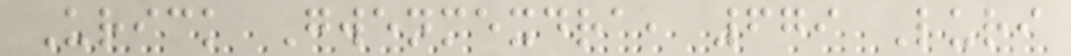Urick Gwenmexdra, 679 Luri
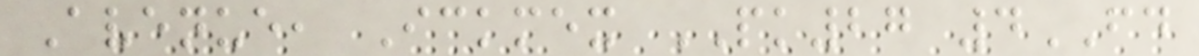Avenue, Ickmex PK27 4FD
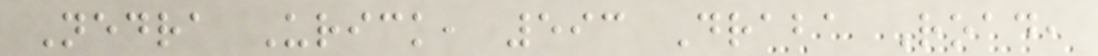Nedra Urick, 593 Draba Road,
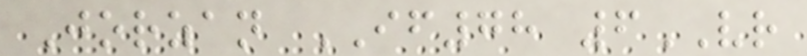Jorzan IF78 6VR
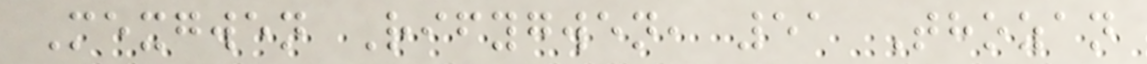Mexgwen Rifygwen, 51 Thozan
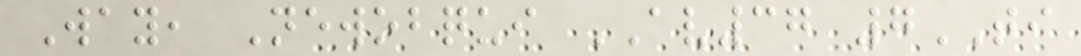Way, Newobqui AV37 7TI
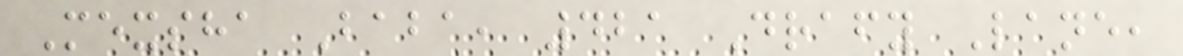Mexsha Baba, 421 Drafy Lane,
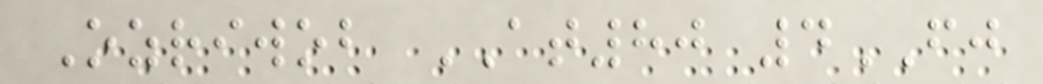Ozriwob AT80 4FJ
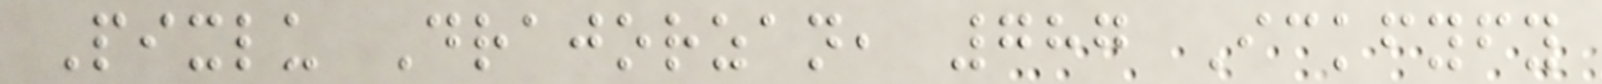Pixlu Drajorzan, 787 Ickfyfy
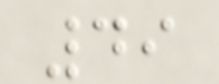49
